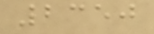2350
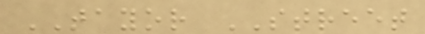TAYOR STREET
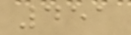451
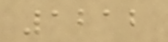1212
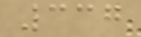337
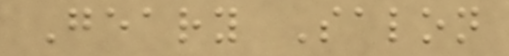Geary Salon
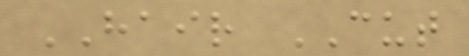HAIR CUT
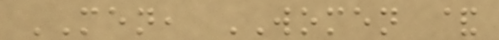MEN, WOMEN &
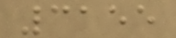3155
